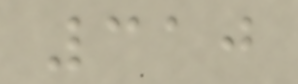310
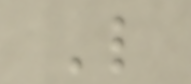L
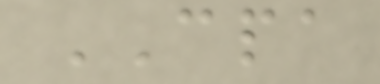CPA
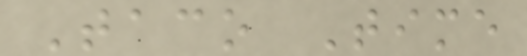Taco Time
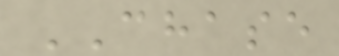CHASE
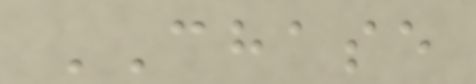CHASE
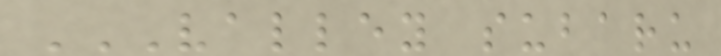VALLEY SUBARU
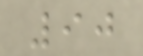90
